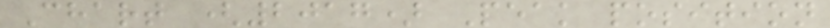Chart (2017) Peak position
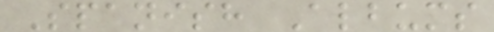Spanish Albums
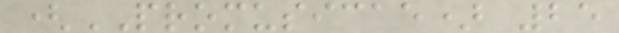(PROMUSICAE) 25
